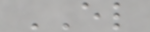EL
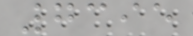7395
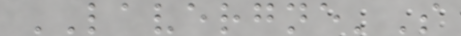LAVERGNE'S
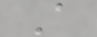A
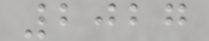2027
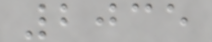2035
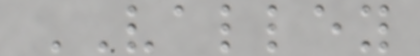VALLEY
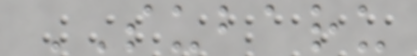SUBARU
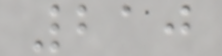210
